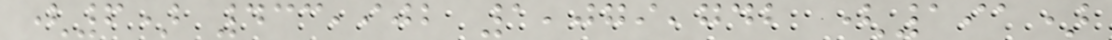(6) 433,902 1,079,742 (191)
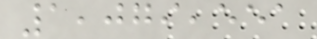1,079,551
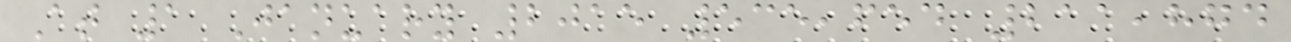At 1 January 2015 535,654 211,874
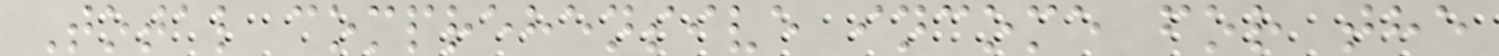Total comprehensive income for the
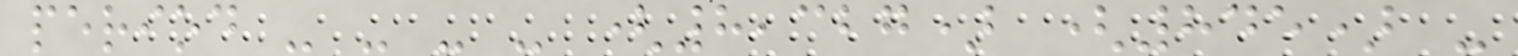period - - - - (8,327) (845) -
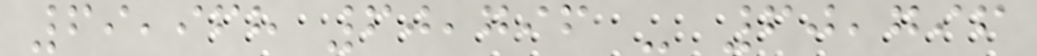69,968 60,796 - 60,796
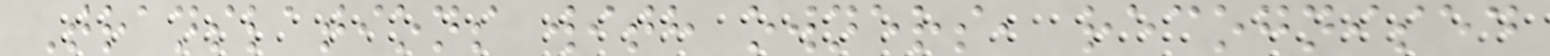Translations with owners, recognised
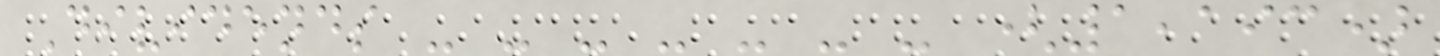Dividends - - - - - - - (1,193)
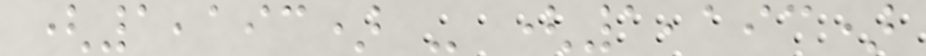(1,193) - (1,193)
